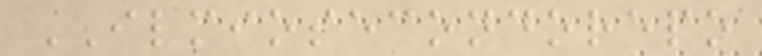ILMIOSECONDOREPO
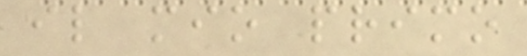il mio primo
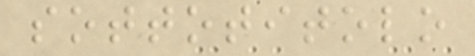sottotitolo
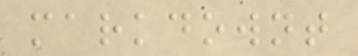markdownt
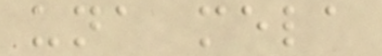una mela
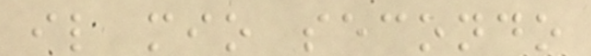il mio secondo
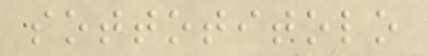sottotitolo
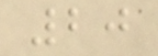20
